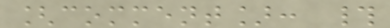[comment]: #
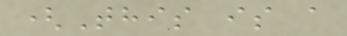(This is a
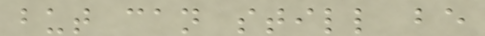but can still be
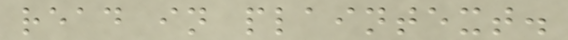read in plaintext.
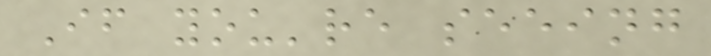If you're seeing
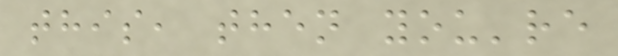this, then you're
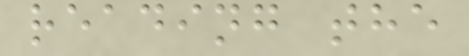reading the
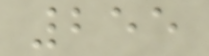255
